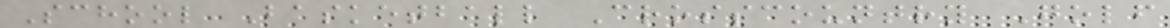School Basketball Crosscountry Golf
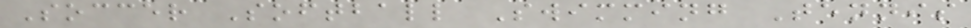Soccer Softball Swimming Tennis
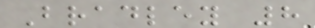Bradley 8
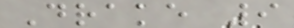Drake 9
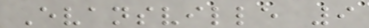Evansville 9
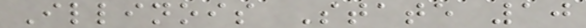Illinois State 10
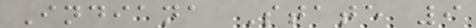Indiana State 9
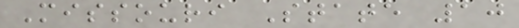Missouri State 10
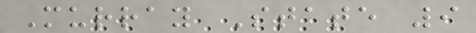Murray State 9
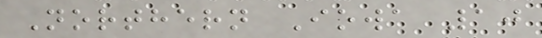Northern Iowa 10
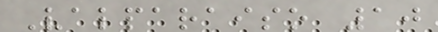Valparaiso 10
